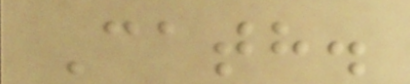Cath.
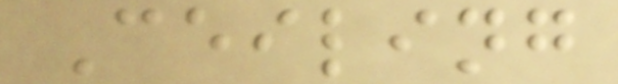Ceiling
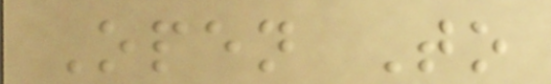Open To
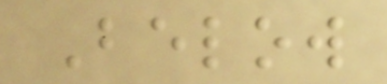Below
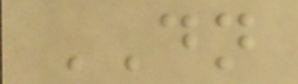DN
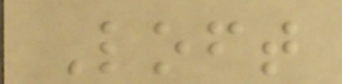Loft
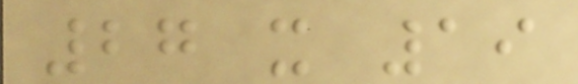27 x 19
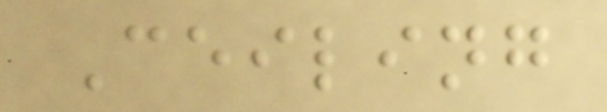Ceiling
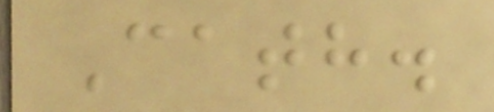Cath.
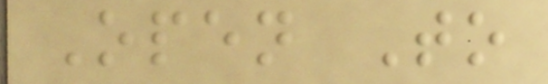Open To
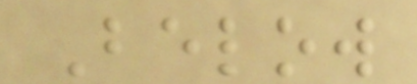Below
